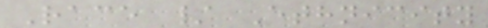Race / Ethnicity
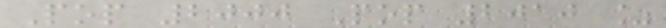Pop 2000 Pop 2010 %
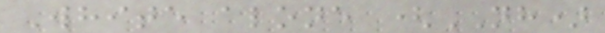White alone (NH)
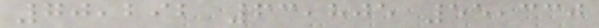70,292 63,805 55,330
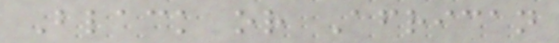Black or African
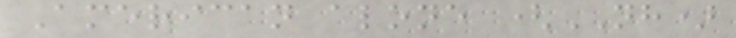American alone (NH)
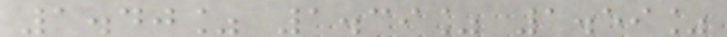1.40% 1.39% 1.59%
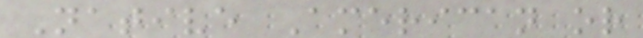Native American or
